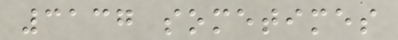3137 sometimes
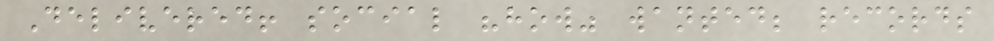Delivered! social "how" wanted; records
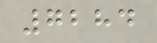7284
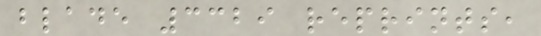blade 3329 reprints,
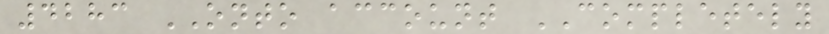4283 ONTO account COMPLETELY
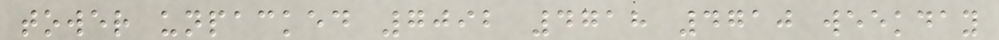tower unpacked 7092 4718 4710 weekday
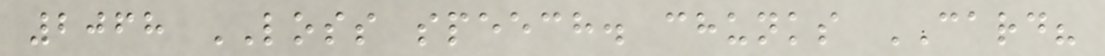2068 LOSS speech. chunks CARD?
